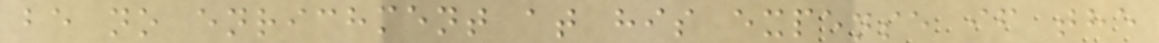be no enrichment at his expense if the
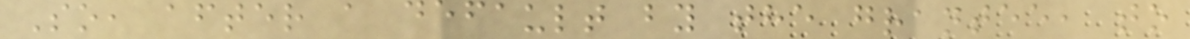So, after a default by the grantee, to
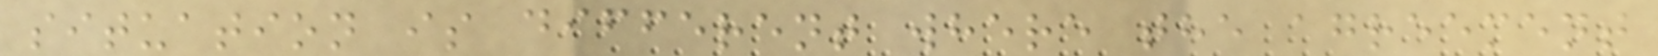situation is different where the agreement
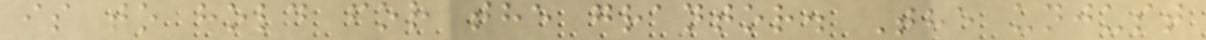is to hold for the grantor. The unjust
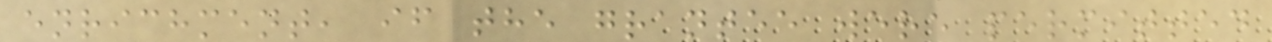enrichment, if the grantee were permitted
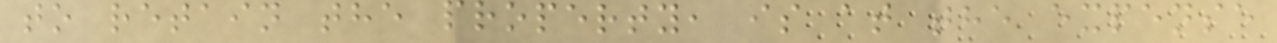to retain the property, is at the expense
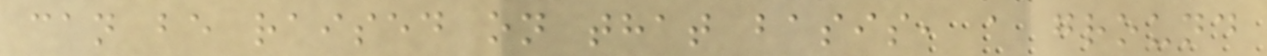can be raised on that basis, a ground
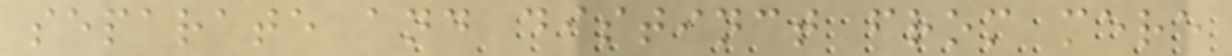separate and distinct from mere
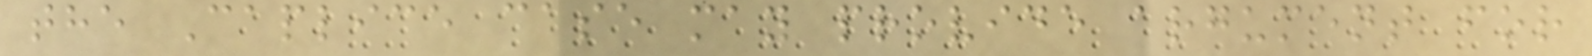the Caplice case may provide argument for
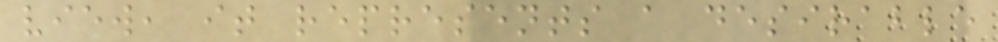view, it represents a desirable
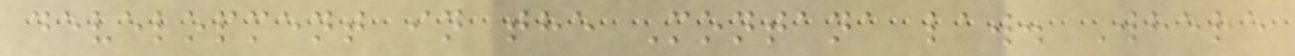development in the Montana law. Where
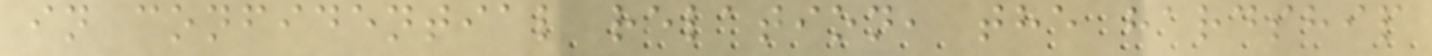in confidential relation, the hardship
